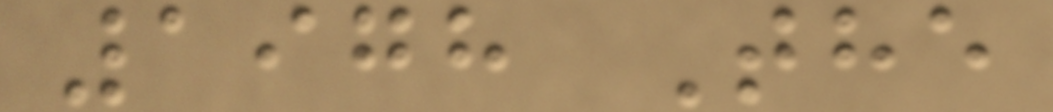1978 The
